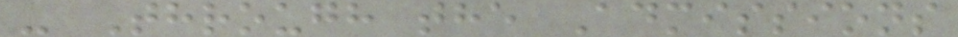- Through the Admissions
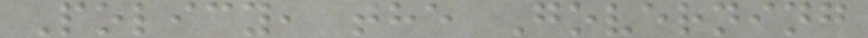Policy, the Governing
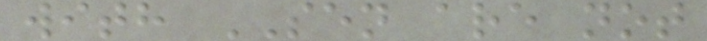with SEN are not
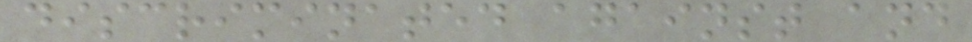discriminated against and
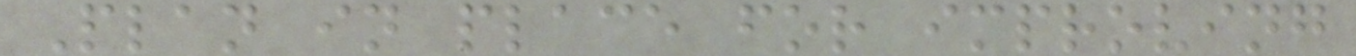Plan in place for improving
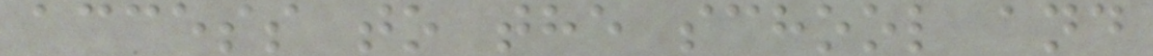access to the school and
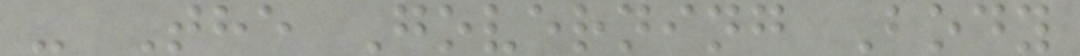- The Governing Body
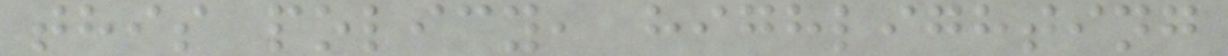this policy, highlighting
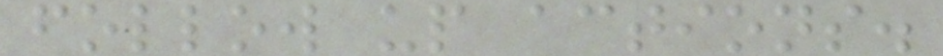follow up actions.
